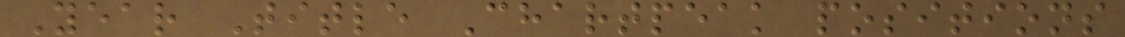Year Title Chartpeak positions
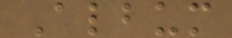Album
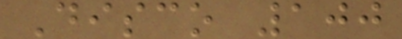Disco 100
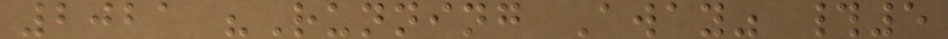2021 "Running Away" #5
